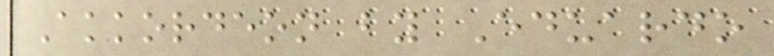Akkordeon by Eduardo
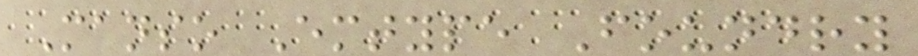Manso Emtype Foundry
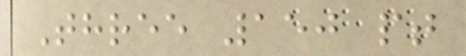Three 150 pt
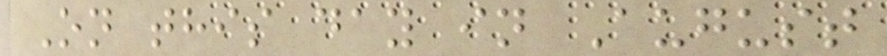On this day in August
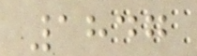1847
